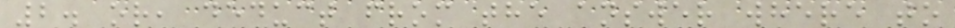2. or, deduct from the answer where to
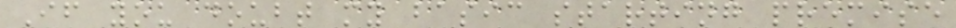If you doubt my basic starting premise
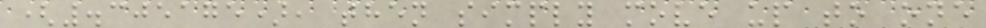(.305175), then simply move up to one
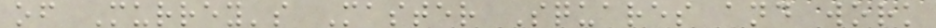of Murrey's Master Squares and work
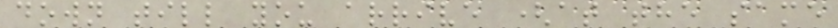down till you arrive (at the same
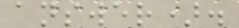answer).
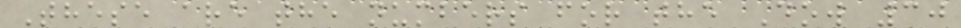These are the numbers for the Dow 30
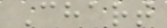Chart
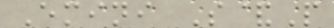Emini S&P
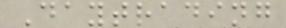Daytrading
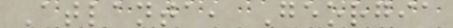Atlanta, Georgia
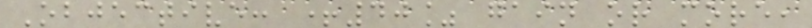Objective: +40% gain or more,
